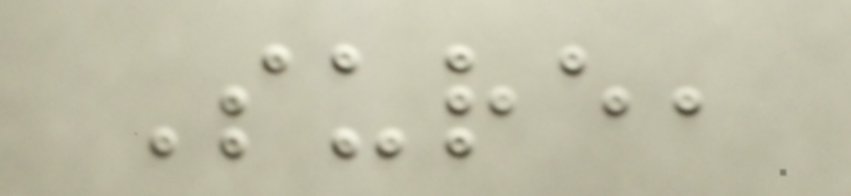Sure,
